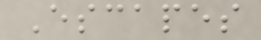Escapes
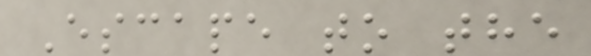Escape to the
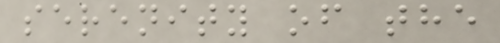serenity of the
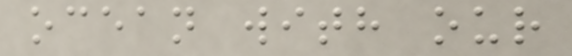ocean with our
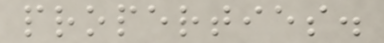properties.
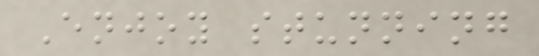Enjoy stunning
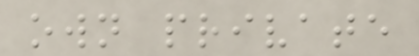own private
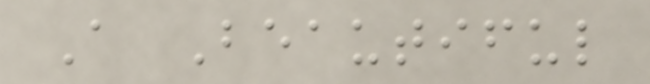A Beautiful
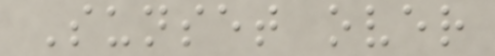Sunset over
